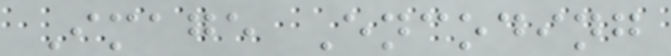Image Encoding
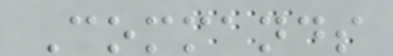Commands
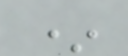*
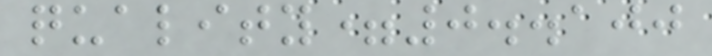quality=0..100
